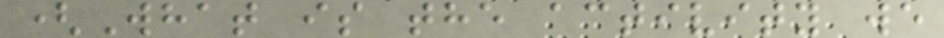(What is the activity we
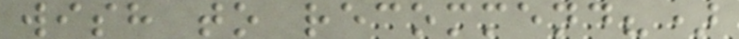wish to recommend?)
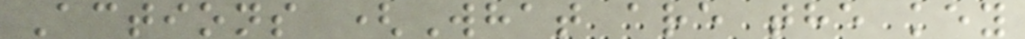Actions (What are the key
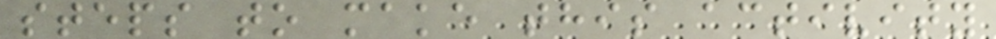steps to make this activity
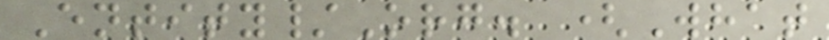Entity/Org. (What
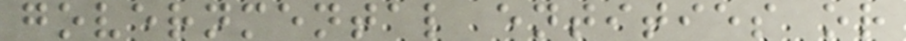governmental entities or
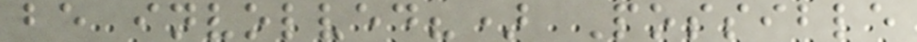be involved?) Possible
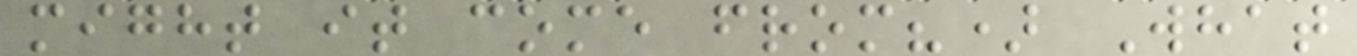might it come from?) What
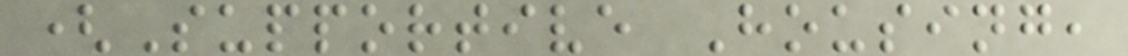(Supportive Housing,
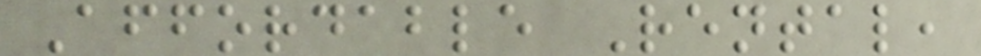Affordable Rental,
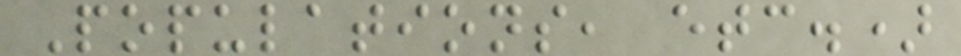Populations, etc.)
